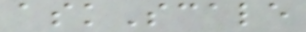askScale
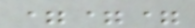===
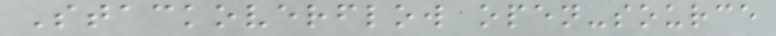Stackoverflow open-source
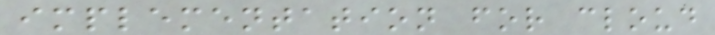implementation for cloud
